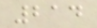214
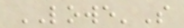LOWE'S
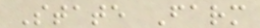State Farm
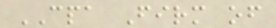CPA Firm of
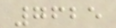7625
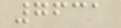7631
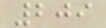209
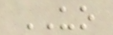UO
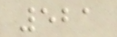521
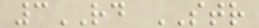3RD STR
